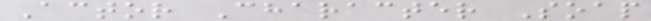Actor Character Soap
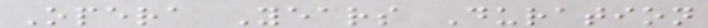Opera Years Duration
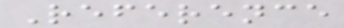Reference
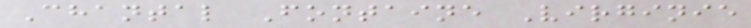Chantal Fontaine Virginie
